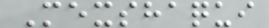Mexshaqui
